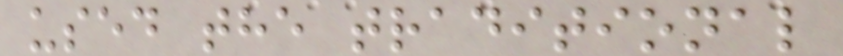used the traditional
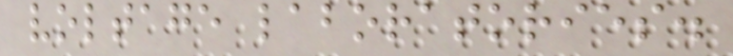voltage laboratories.
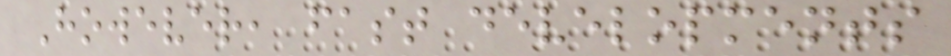However, fast developments
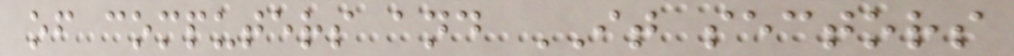of computers and IT sectors
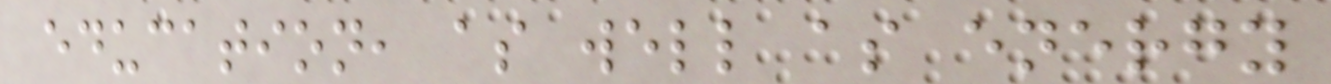education, as well as energy
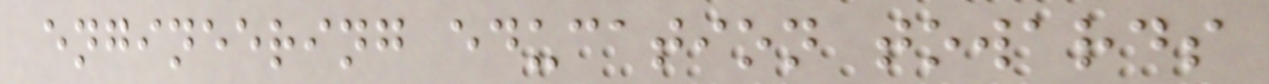engineering education towards
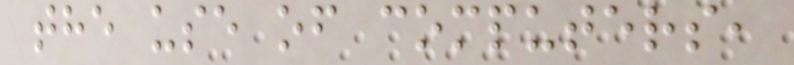the use of computers,
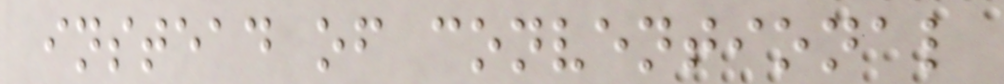instead of conventional
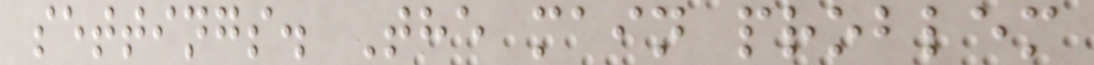settings. The main problem
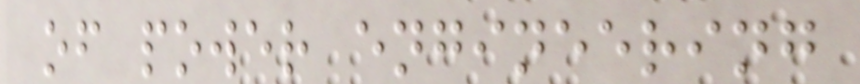of power engineering
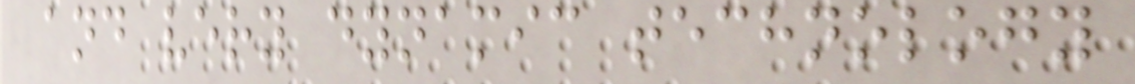and very dynamic technology
